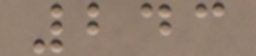243
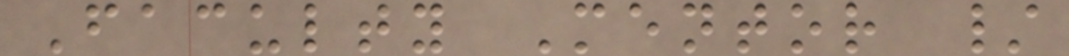Faculty Mentor /
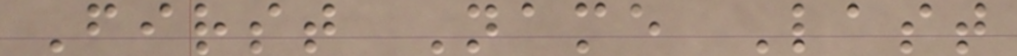First Name Last
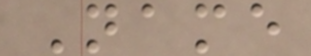Name
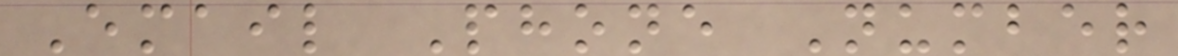Email Phone Number
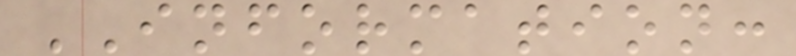INFORMATION:
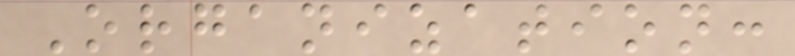Organization:
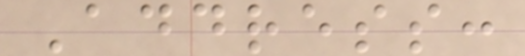Address:
